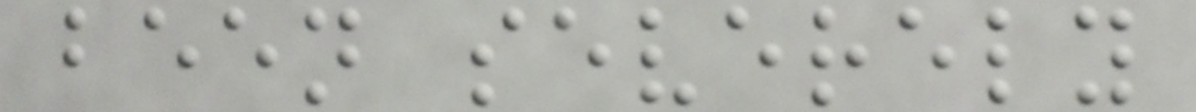been severely
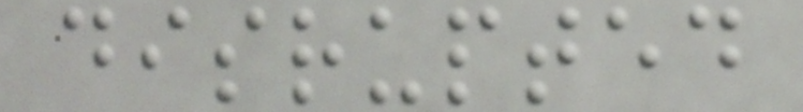disrupted
